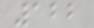122
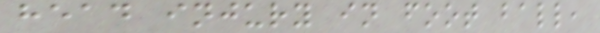head injury in foot ball,
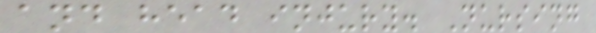and head injury. Nursing
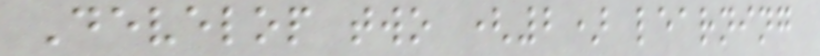Develop two (2) learning
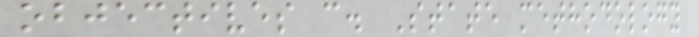objectives c. State methodology
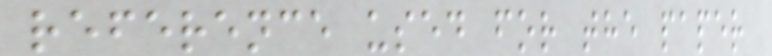reference used for the paper
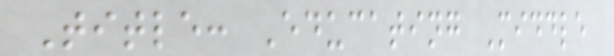Title: Educating Middle
